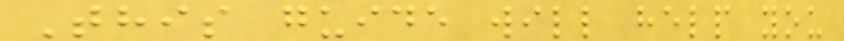This guide will help you
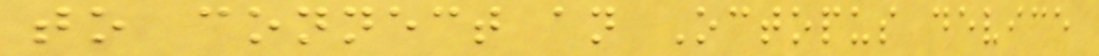to connect an Octopus device
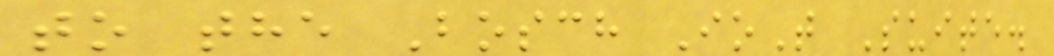to the Bosch IoT Suite.
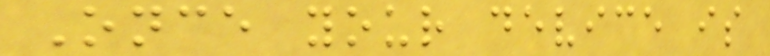Once your device is
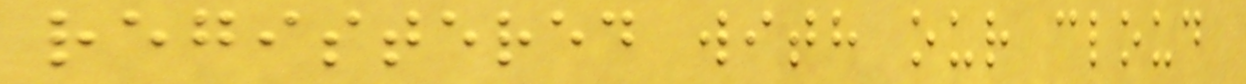registered with our cloud
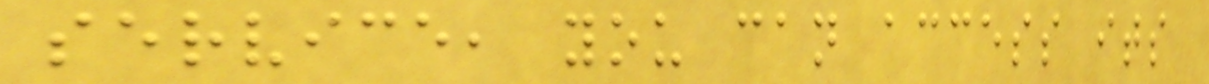service, you can access its
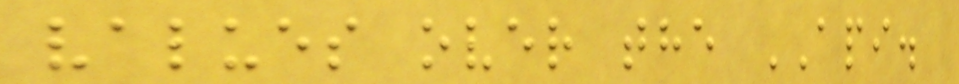values over the API.
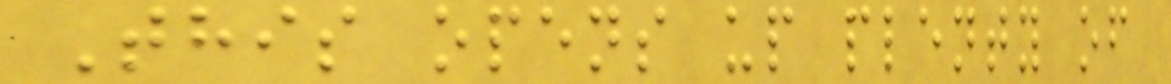This opens up plenty of
